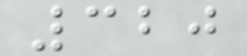320
